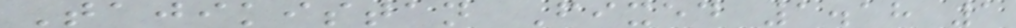Tajikistan Fixed 1.18 1
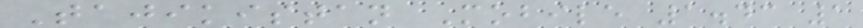Tajikistan Mobile 1.43 1
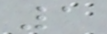1
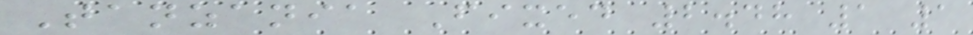Tanzania Fixed 2.48 1 1
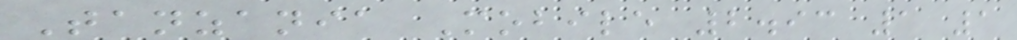Tanzania Mobile 2.93 1 1
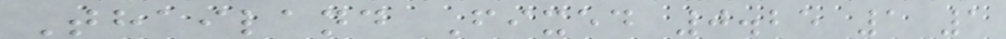Thailand Fixed 0.25 1 1
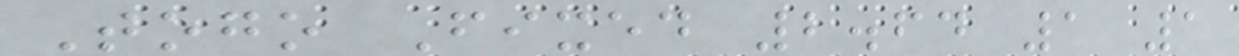Togo Fixed 2.64 1 1
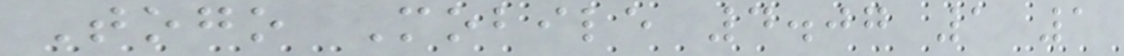Togo Mobile 4.07 1 1
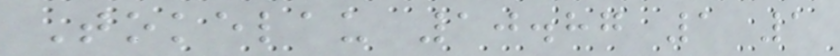Tokelau 10.87 1 1
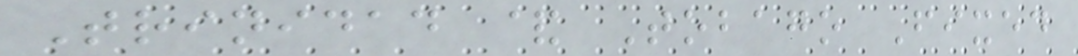Trinidad & Tobago Fixed
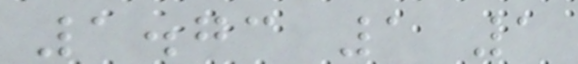1.73 1 1
